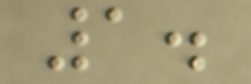1.
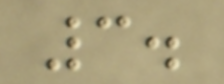3.
